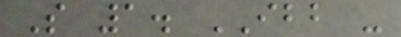S 1. IBB -
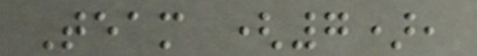Team (7),
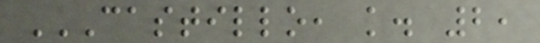CASTILLO, K. 2,
